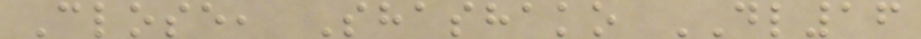Close, Shashako DL16
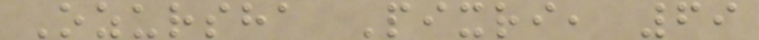Ozursha Pixri, 69
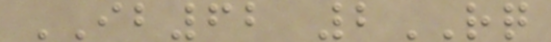IB62 2RQ
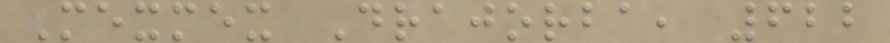Mexmex Drajorba, 622
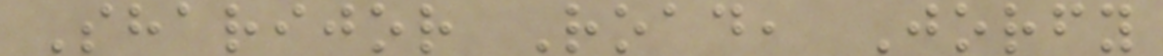Sharijor Road, Jorfy
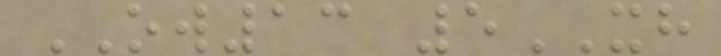OW13 5XH
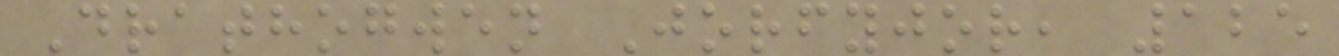Drathogwen Jorfyjor, 125
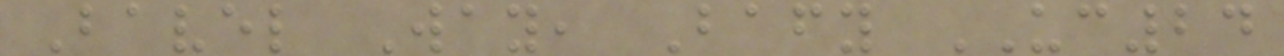Bavel Way, Bafy UC24
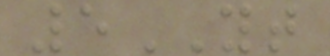5YT
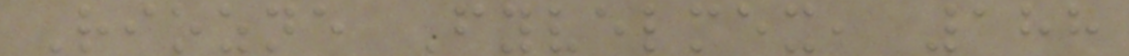Riozne Fyvelmex, 188
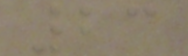23
